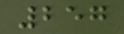257
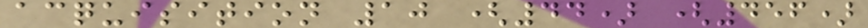acquisition 10 (44) (456)
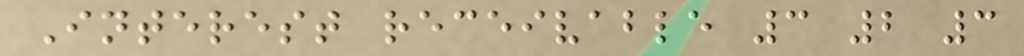Interest receivable 3 2 3
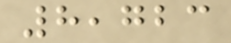8,723
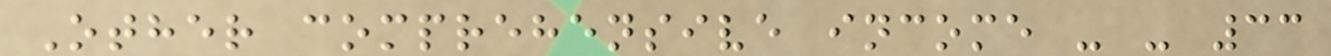Other comprehensive income - - 33
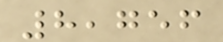8,756
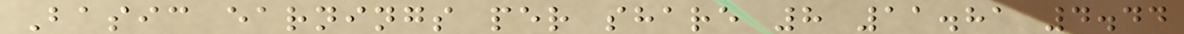Basic earnings per share 8 11.81 4.44
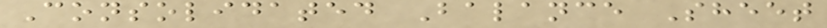Consolidated Balance Sheet
